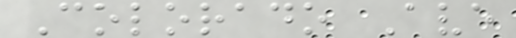Colorado Ave
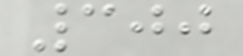300
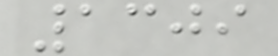1309
